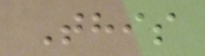This
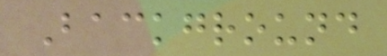Background
